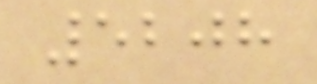5208
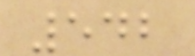542
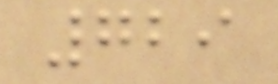729
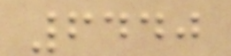6440
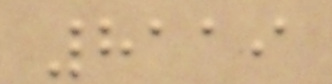8119
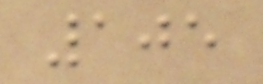105
